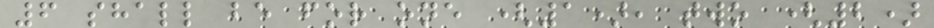6 shall be for one (1), two (2)
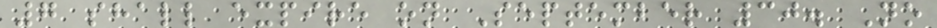7 shall expire on September 30. No
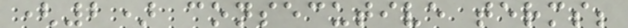(2) consecutive terms;
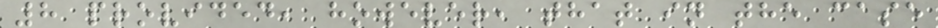8 provided, however, that in the case
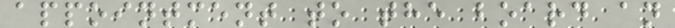appointment to the board an
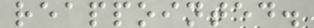reappointed.
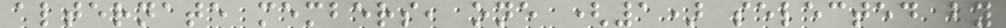alternate members, one (1) selected by
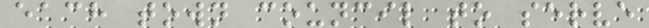each town council to serve
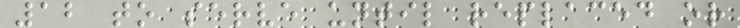12 to serve until replaced or
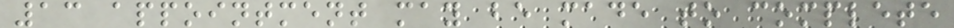13 appointment may be made to complete
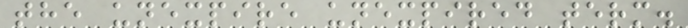the unexpire unexpired term.
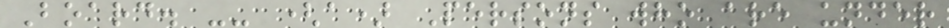Board. -- (a) Persons who are under
